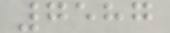7587
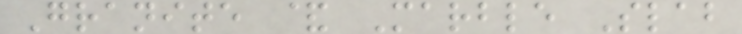Granite & Marble Slab
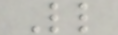Ll
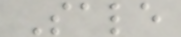Sale
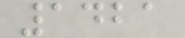1421
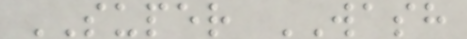SUPER WASH
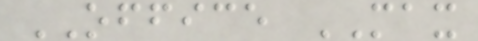OFFICE MAX
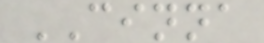CINNA
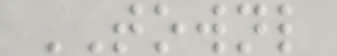TOWNL
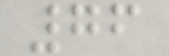76
